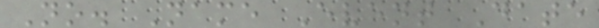No. Name Event Date
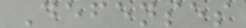Defenses
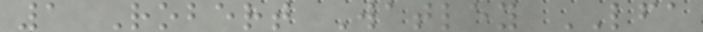1 Robert Watley LFA
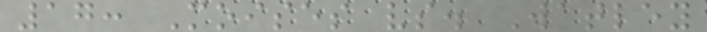17: Moises vs. Watley
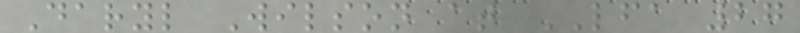Daryl Wilson at LFA 27
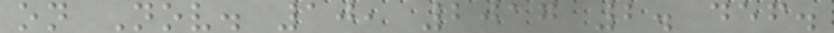on Nov. 10, 2017 2. def.
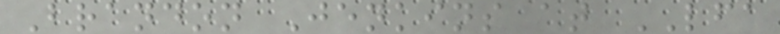Brandon Jenkins at LFA
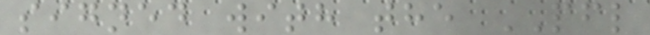signed with the PFL
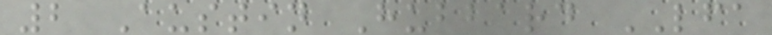2 Austin Hubbard LFA
